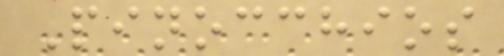Pinocchios
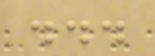...
